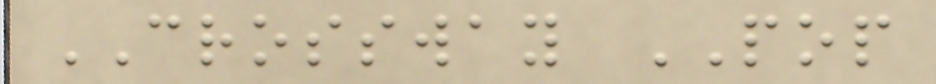CROSSWAY POP
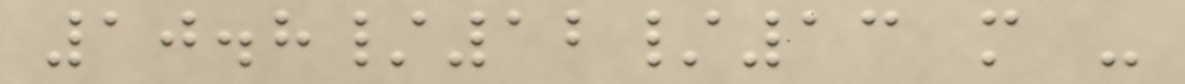10.8/12/13 m -
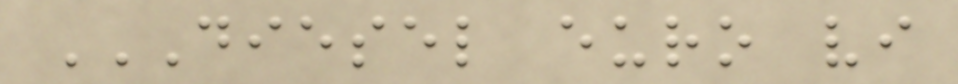DIESEL EURO VI
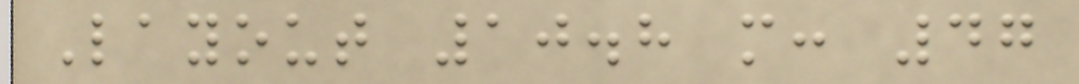Layout 10.8 m: 47
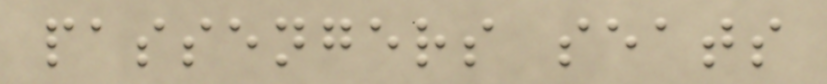passengers seats
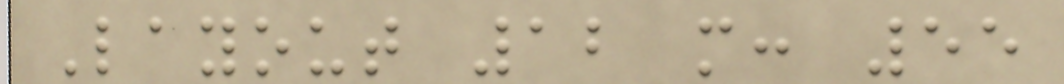Layout 12 m: 55
